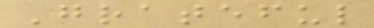Grateful
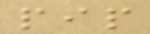pip
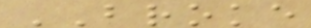BROKE
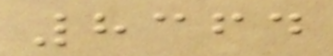8364
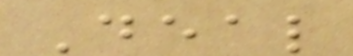Deal
